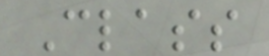Class
